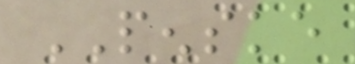PENSKE
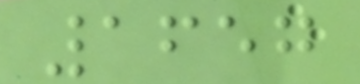1657
